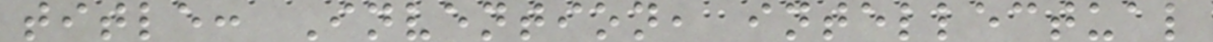title: Invention, intellectual
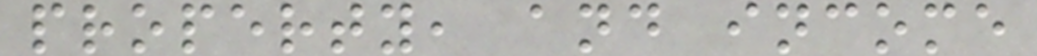property, and income
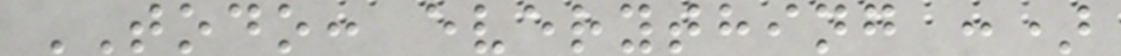TODO: everything :)
